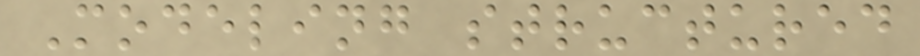Modeling structured
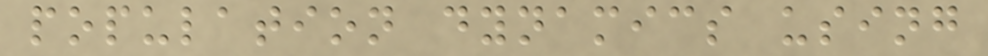population dynamics using
